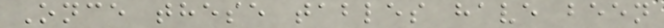Once these tables have been
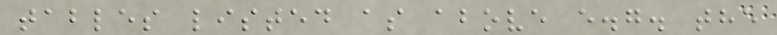tables listed as above e.g. the
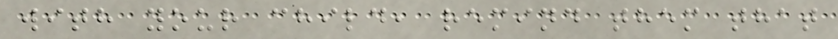with your child, remind them that
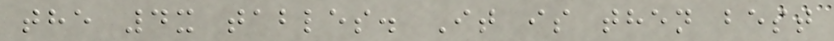the 4x tables. It is then best
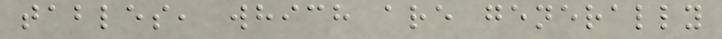tables, which are generally
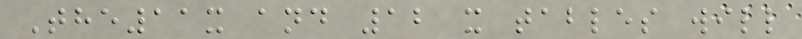The11x and 12 x tables will
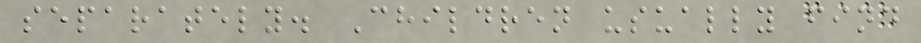separately. Children usually find
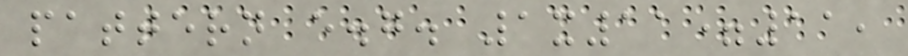pattern e.g. 1x11=11,
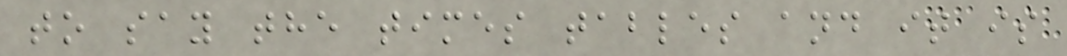to say the times tables and it is
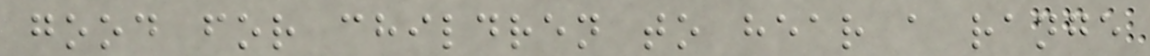good for children to hear a range
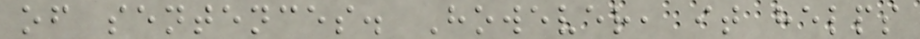of sentences. However, it helps
